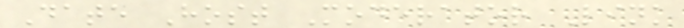Date Host Moderator Link
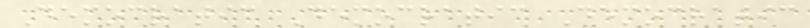Democratic Democratic Democratic
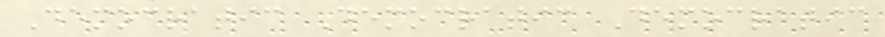Democratic Democratic Democratic
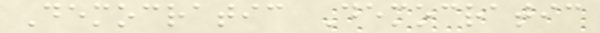Democratic Democratic
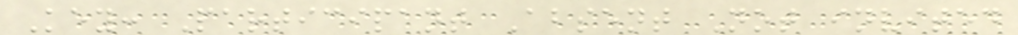Key: Participant Absent Not invited
